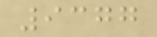9377
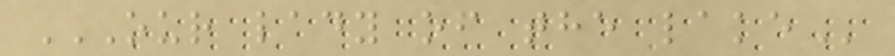OUR LADY OF THE LAKE
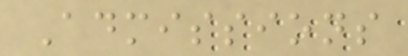Admissions
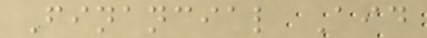Financial Aid
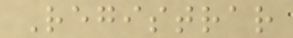Registrar
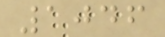1046
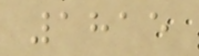1815
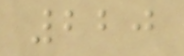220
